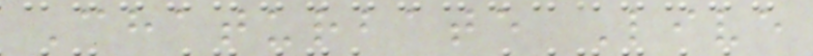Chaturbate Live
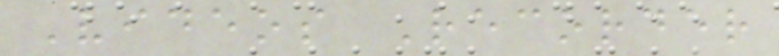Videos Recorder
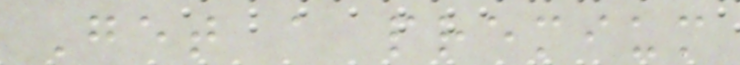Get a premium
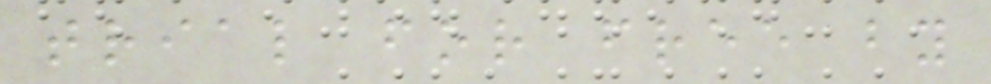trial for free by
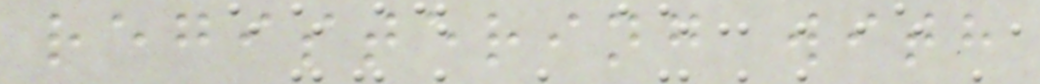registering with
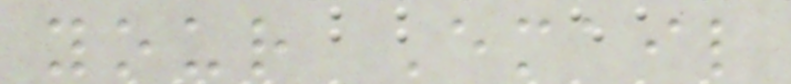your Email
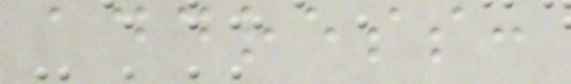address:
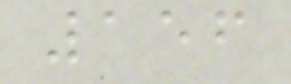156
